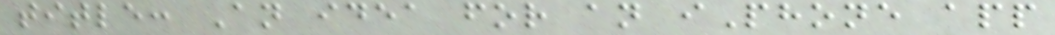title: An idea for an iPhone app
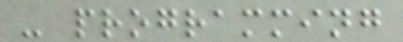- programming
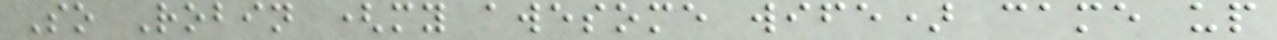So Robin (my awesome wife) came up
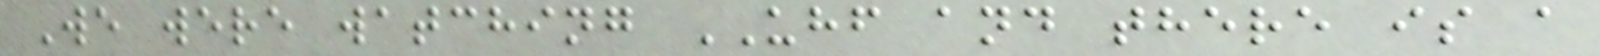We were watching UHF and there is a
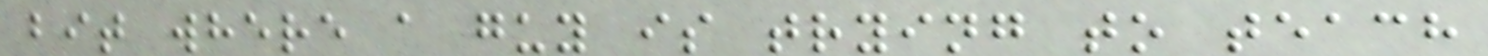bit where a guy is trying to teach
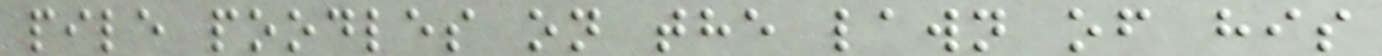pile poodles on the lawn of his
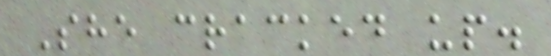She cracked up.
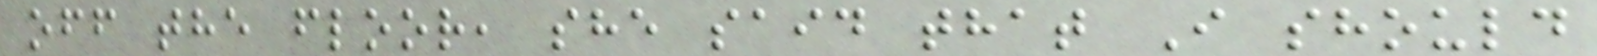off the floor, she said that I should
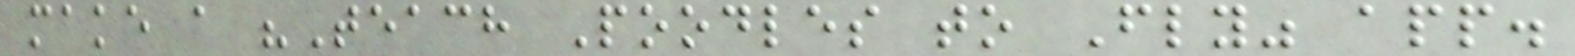make a "Teach Poodles to Fly" app.
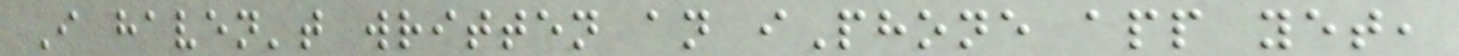I haven't written an iPhone app yet,
